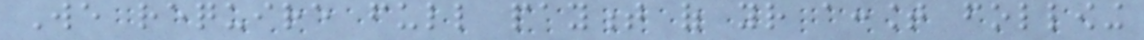We require full payment of your account following
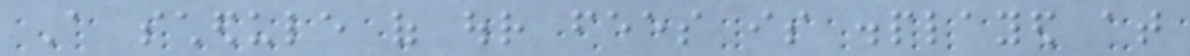A schedule of our fees is displayed at
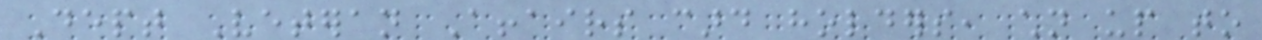Dept Veteran Affairs card holders, children up to
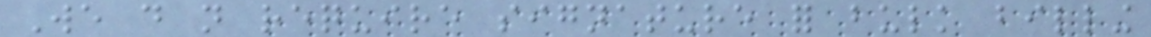We do not require signature for bulk billing
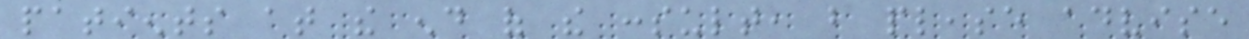patients at the end of the consult, but please advise
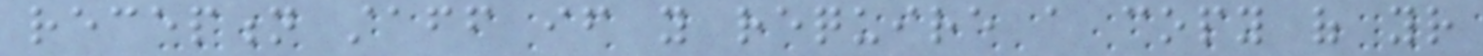reception staff if you require a copy of your
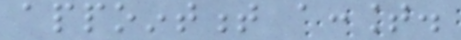appointment account.
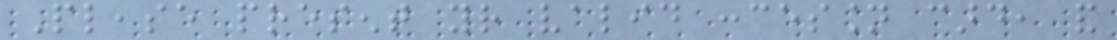Please present your valid concession card, and
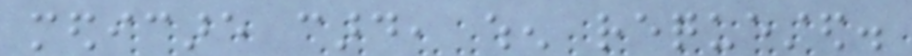medicare card, when requested.
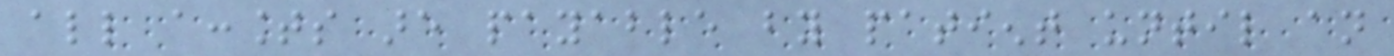all accounts are payable by patient until an
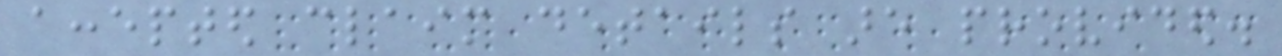accepted claim details are provided.
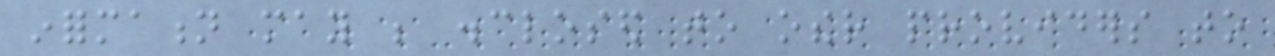information may be disclosed to other providers to
